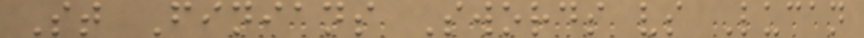St Finians Swords vs Lucan
